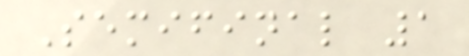Semifinal 1
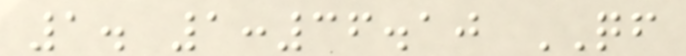1. 1:36.10 QF
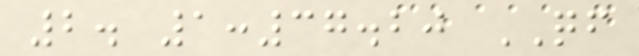2. 1:37.20 QF
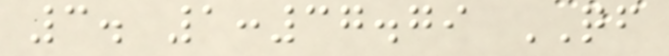3. 1:37.79 QF
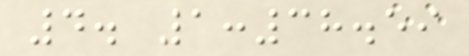4. 1:38.59
